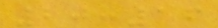20:16
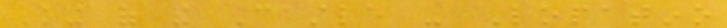King of the Castle - Lopatino
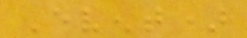Event)
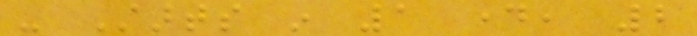- Starts in 1 day, 2
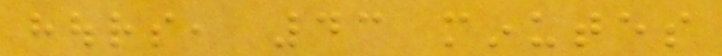hours, 43 minutes
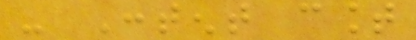- Content count
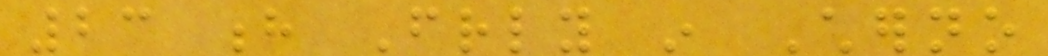23 h Friendly in Cherno
